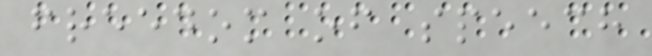freedom of speech
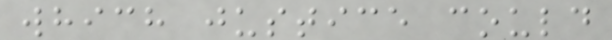which justice could
